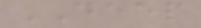DEEP
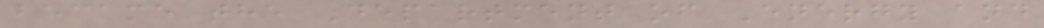became the Department of Energy and
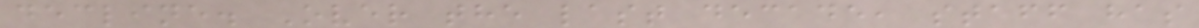decline. Over the last decade, staff has
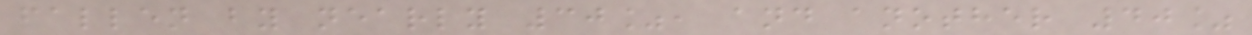fallen by nearly 30%, and another 40%
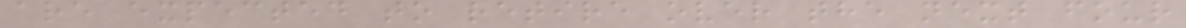are expected to retire over the next four
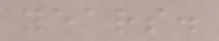years.
